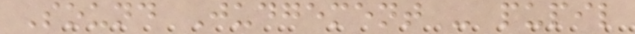Sound Judgement - pupil
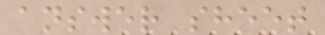answer sheet
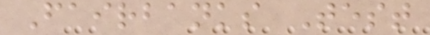Fairbanks Test
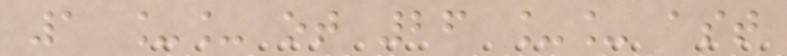1 __ ot 26 __ ast
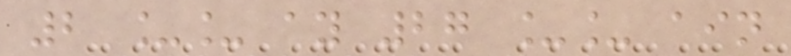2 __ ay 27 __ ain
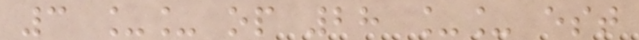3 __ op 28 __ est
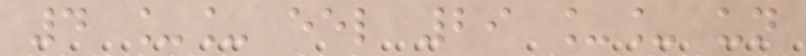4 __ eel 29 __ un
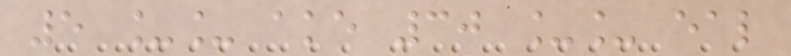5 __ ake 30 __ eal
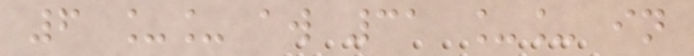6 __ aw 31 __ in
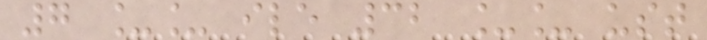7 __ ile 32 __ ust
